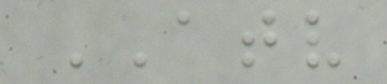ATV
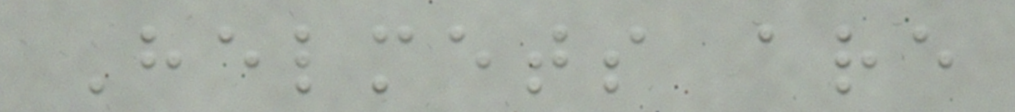Helmets are
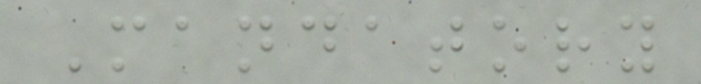Mandatory
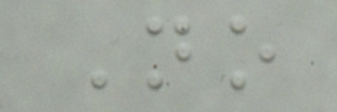No
